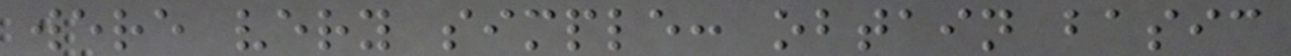were very simple: obtain basic
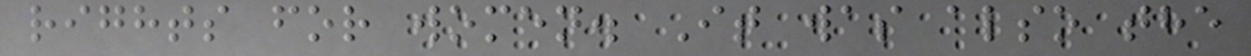rights for women. It was also the
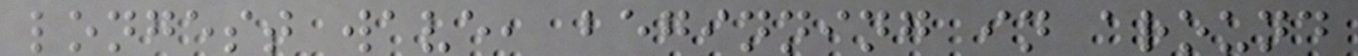longest wave, beginning in around
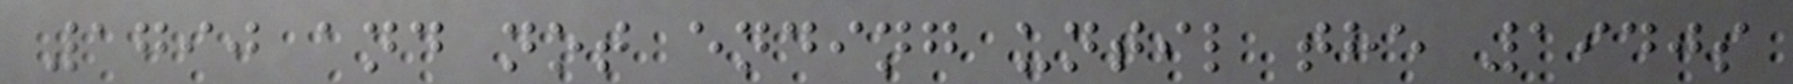1790 and not ending until the 1940s
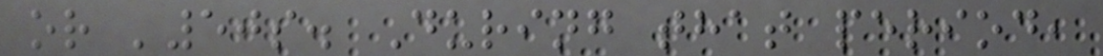or '50s. During that period,
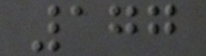177
